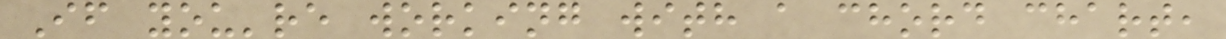If you're working with a chord chart,
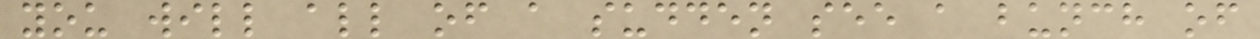you will all of a sudden see a bunch of
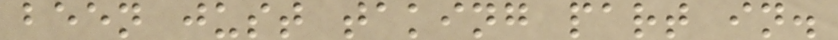been just taking part in.
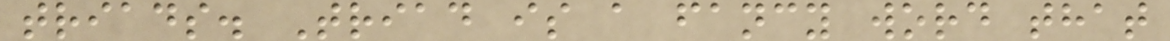triads. Triad is a fancy word that
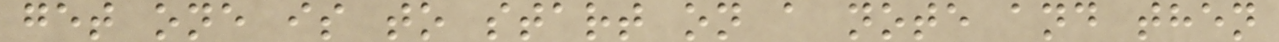get one is to start on a note and then
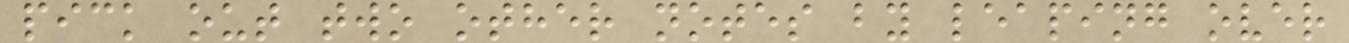pick out two other notes by leaping over
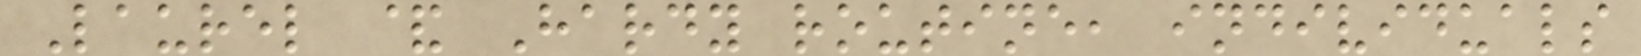Laurel & Hardy routine, individuals
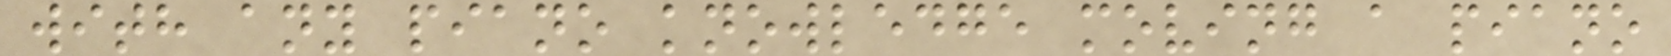with any piano knowledge moving a piano
